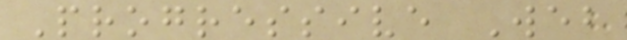Progressive Web
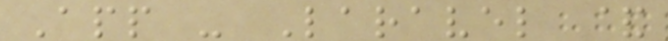App - Laravel &
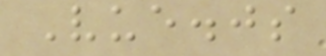Vue.js
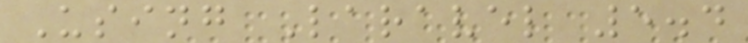Using Laravel 5.4
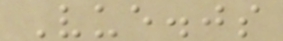Vue.js
